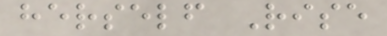herself Rise
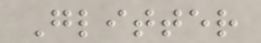Glitter
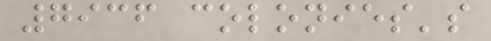7936 colonies's
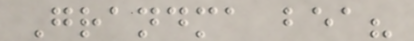Grandma bea?
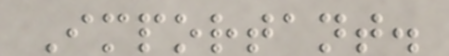Important.
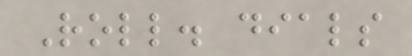Roll. dials
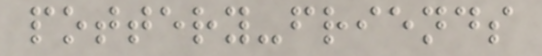pottery-friends
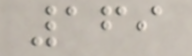169
